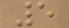5
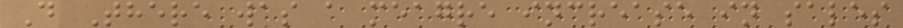D There was a meagre increase in sales
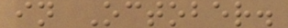in October.
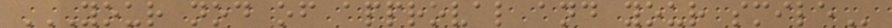YOUR NOD OF APPROVAL AND YOUR SMILE
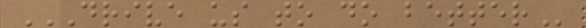DRIVE US TO DO BETTER
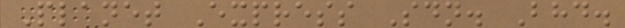Planet Express Sdn. Bhd.
